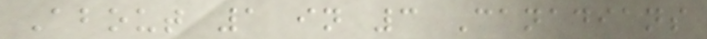About 1 in 3 Canadians
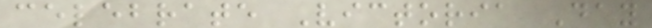celebrate Victoria Day
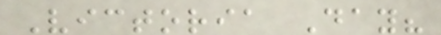Victoria Day?
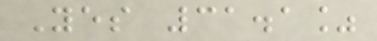Yes 31.1%
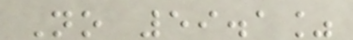No 59.1%
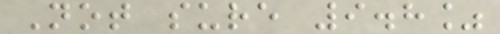Not sure 9.8%
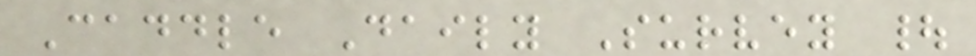Caddle Daily Survey |
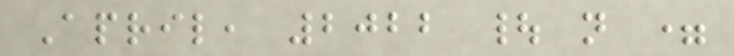April, 2022 | n =
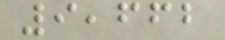9,662
